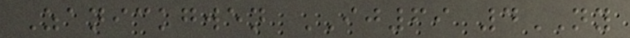Zanickgwen IJ69 4NY
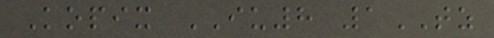Kopix IU8 1TZ
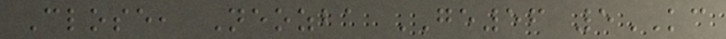Close, Neozba GE56 5KC
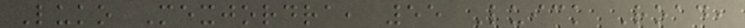Luko Mexjordra, 55 Luick Road,
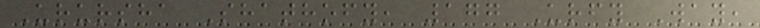Urursha Shathofy, 177 Urfy Way,
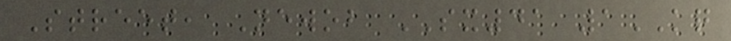Street, Newob SX41 1KQ
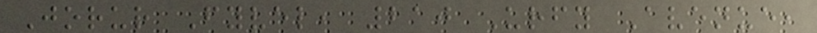Jorur Fyvel, 210 Urfy Avenue,
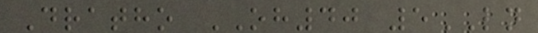Dratho OH40 5LN
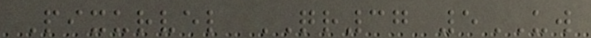Pixurvel QR37 5UW
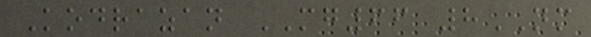Kodrazan MG66 8NM
